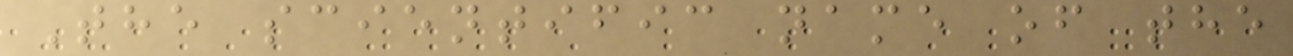The scientific name of the
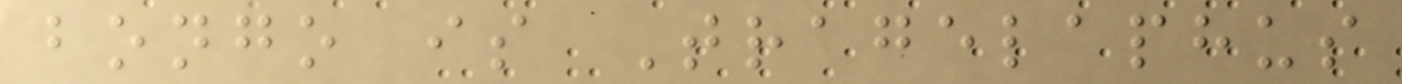bongo is Tragelaphus
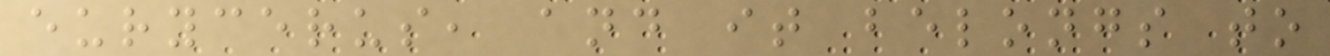eurycerus, and it belongs to
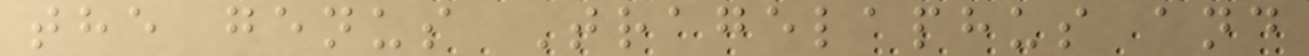the genus Tragelaphus and
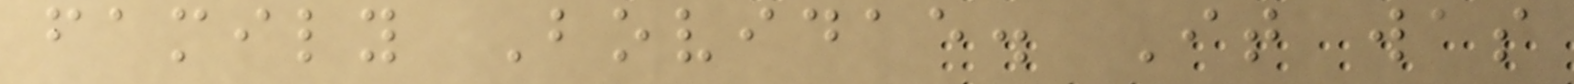family Bovidae. It was
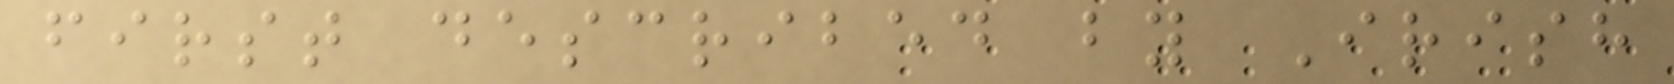first described by Irish
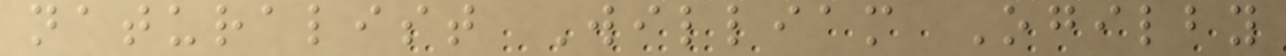naturalist William Ogilby
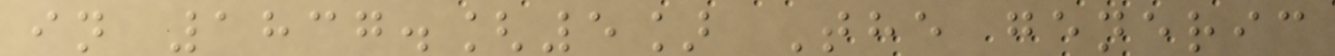in 1837.[5] The generic
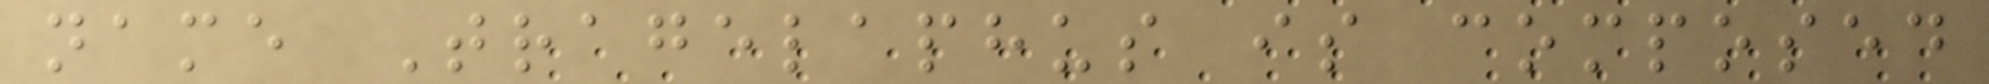name Tragelaphus is composed
